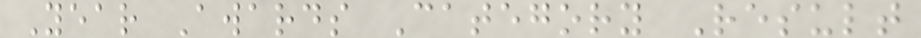Year Awards Category Result
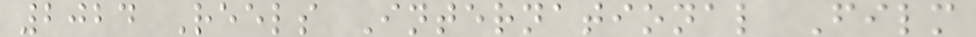2024 Reels International Film
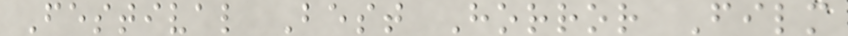Festival Best Horror Film
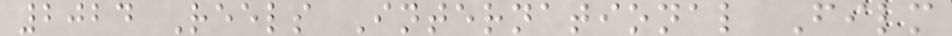2024 Reels International Film
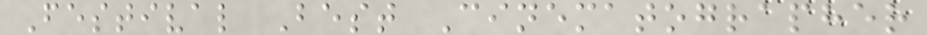Festival Best Cinematographer
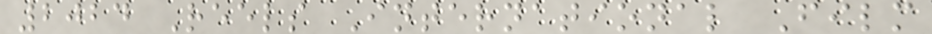2024 Reels International Film
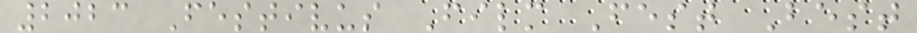2023 Festivus Film Fest Best
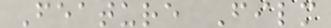Feature Film
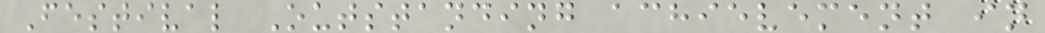Festival Outstanding achievement in
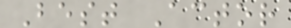Best Actor
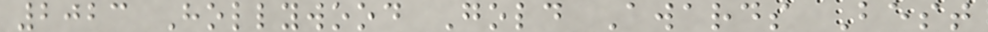2023 Hollywood Gold Awards Best
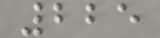225
